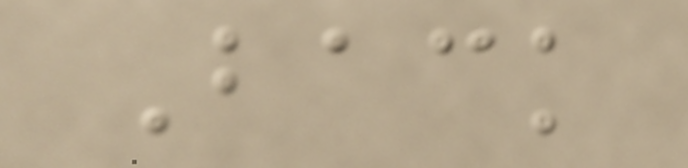Back
